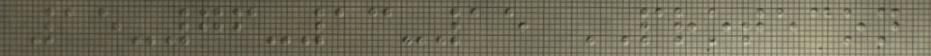15-76-13-15 PROTECON
